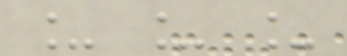_ _ _
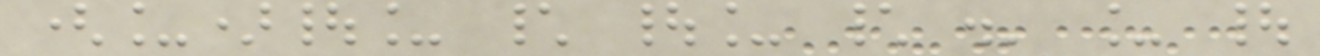(_)|_ \ |_ \ .' _ |
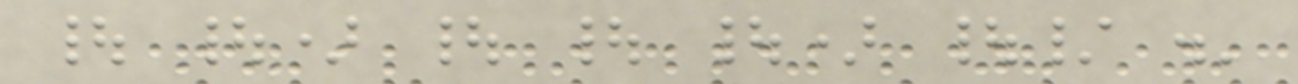| |) | | |) |/ .'
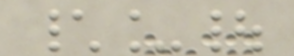\_|
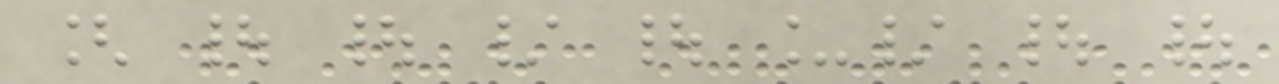[ | | / | _/ | |
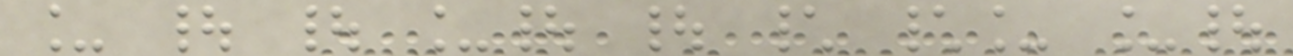_ | | _| | \ \_ _|
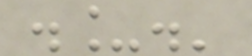._.'
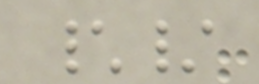\/
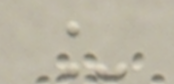_
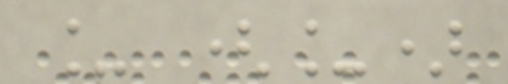_ (_)
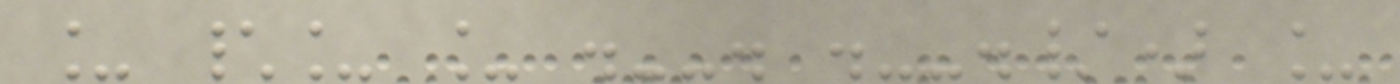_ \_ _ .--. .--./) _
